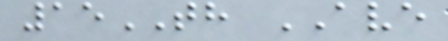15TH AVE
